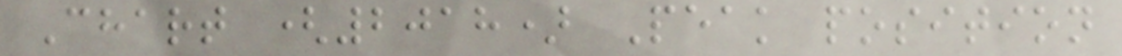Chart (2018) Peak position
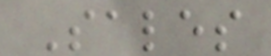Sales
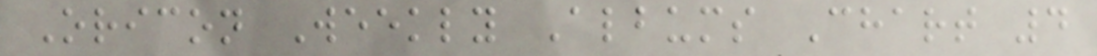Oricon Weekly Albums Chart 4
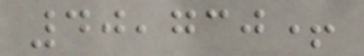40,730+
